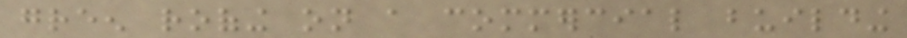green roofing on a commercial building
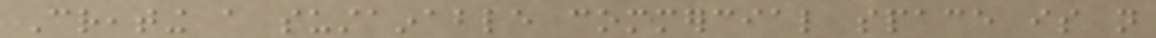Creating a sustainable commercial space is not
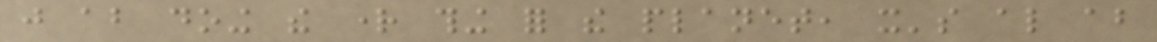just about doing the right thing for the planet, it's also about
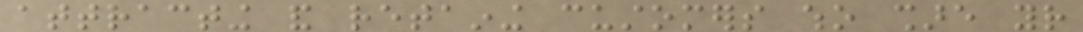attracting and retaining customers who share your
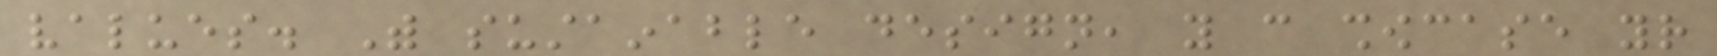values. With sustainable design, you can showcase your
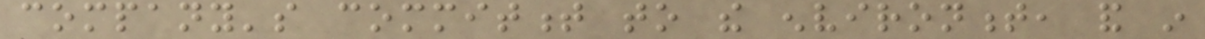company's commitment to the environment, and in
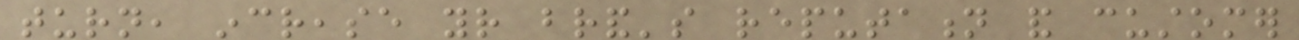turn, increase your brand's reputation and customer
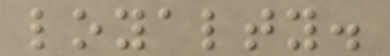loyalty.
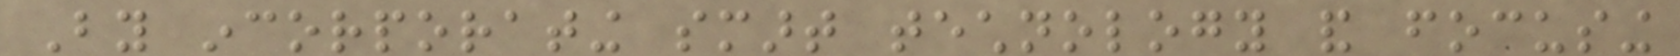By incorporating smart technology and focusing
